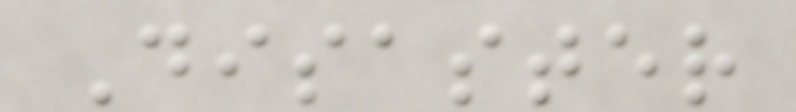Disaster
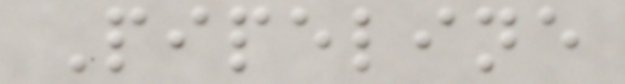Pipeline
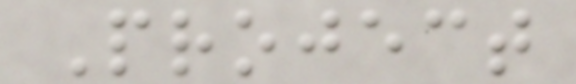Project
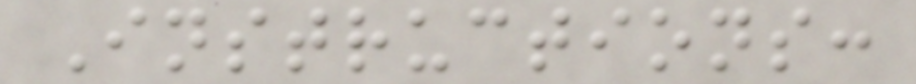Instructions:
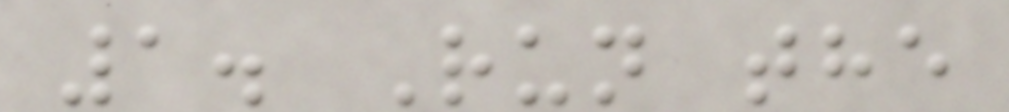1. Run the
